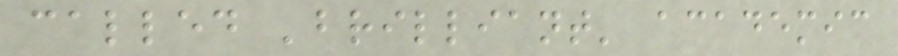called 'brilliant' academic
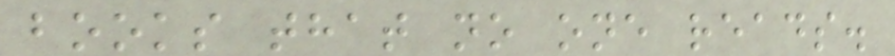books that no one reads.
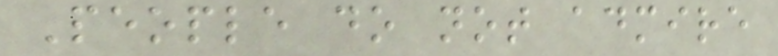People do not admire
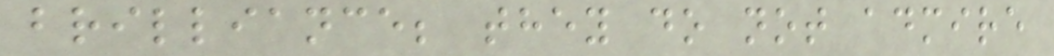brilliance; they do not admire
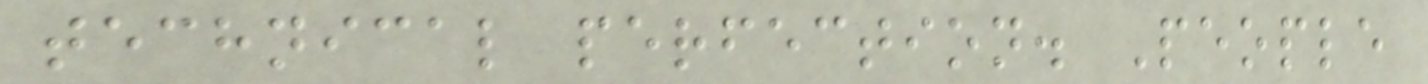technical perfection. People
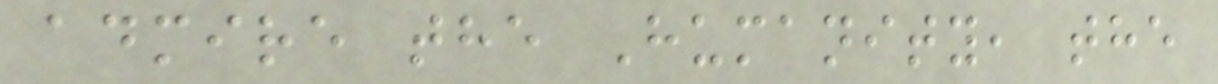admire the Humanity, the
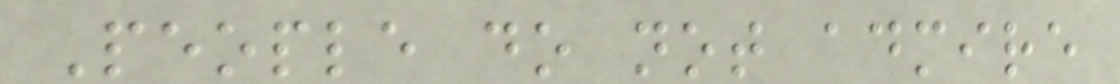People do not admire
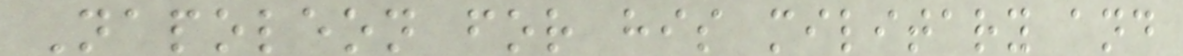Napoleon for his military and
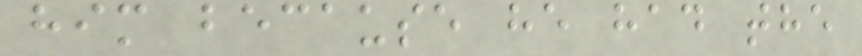him because he had the
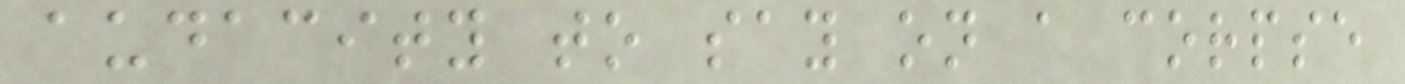audacity to say on a corpse
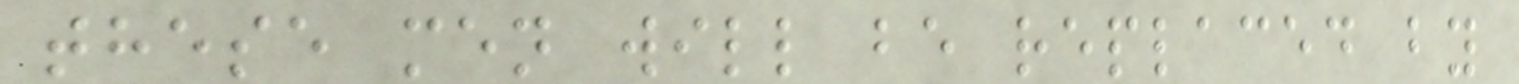these men will be replaced by
